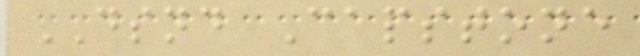DSND Capstone
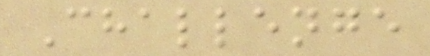Challenge
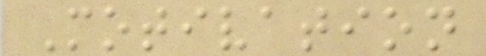Motivation
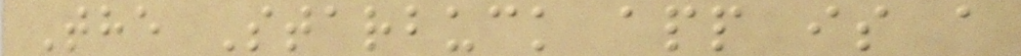The Starbuck app is a
